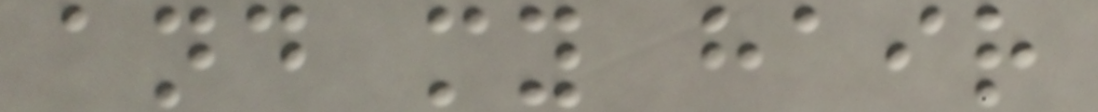and my hair
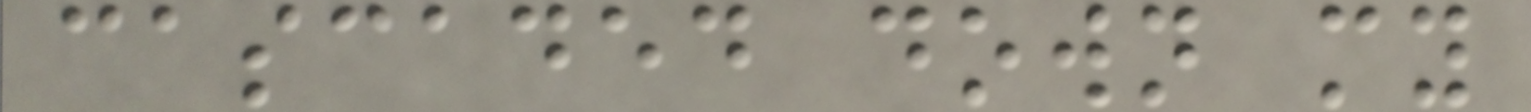cascaded down my
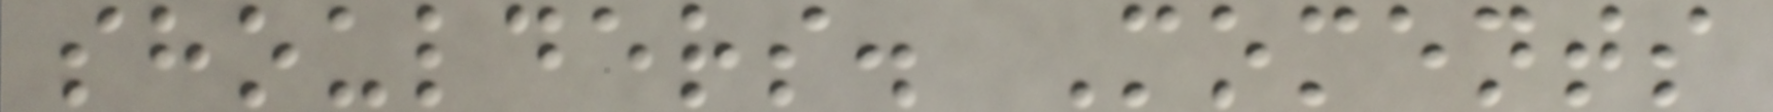shoulders. Moments
